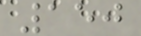150
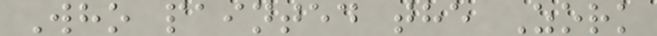Who painted the Zork
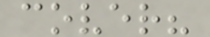cover?
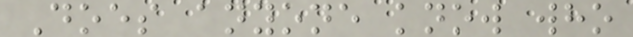Does anyone know who
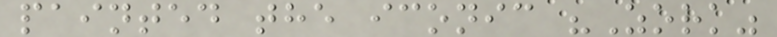painted the iconic "Zork"
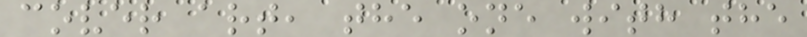cover art, the one with the
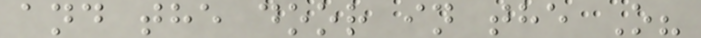and the door in the O?
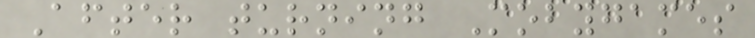After turning Mobygames
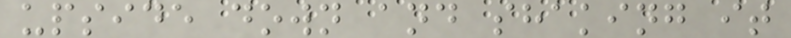upside down and shaking it
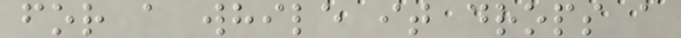for a while it drops a
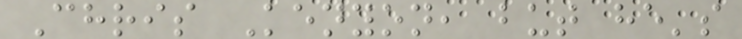Chris Kenyon, but he's
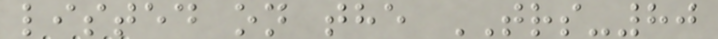listed on the TRS-80
